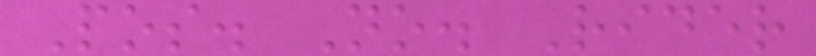Pos. No. Rider
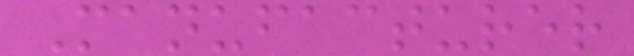Manufacturer
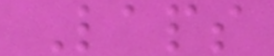Laps
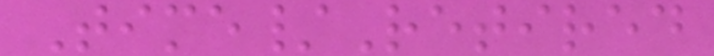Time/Retired
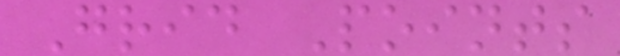Grid Points
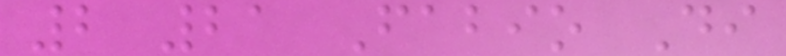2 21 Fabio Di
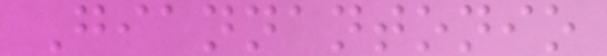Giannantonio
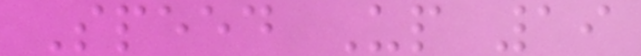Speed Up 19
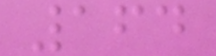164
